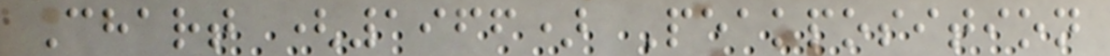Chart (1966) Peakposition
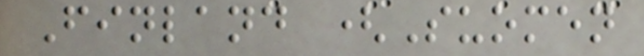Finland (Suomen
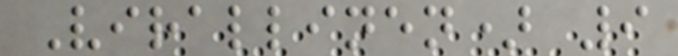Virallinen) 9
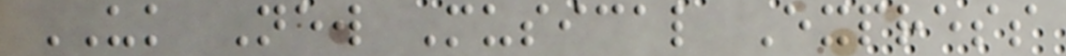UK New Musical Express
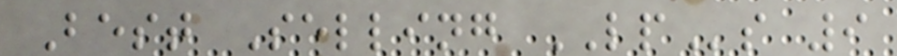Best Selling LPs 9
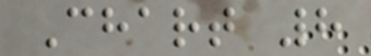Chart 8
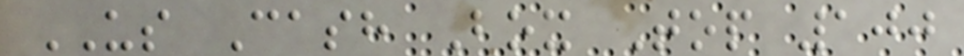US Cash Box Top 100
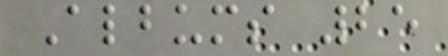Albums 25
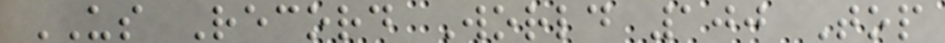US Record World 100 Top
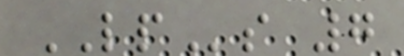LPs 7
